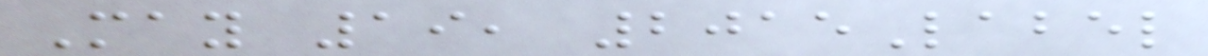May 19, 2015Label
